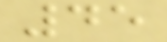45
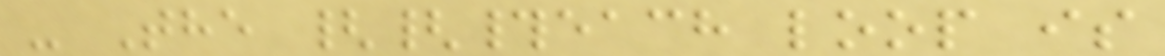- The {{#each loop is
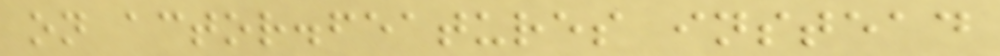on actor.features instead
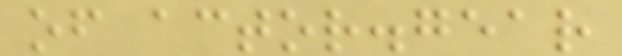of actor.gear
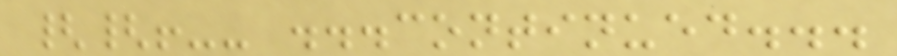{{!-- ...continued...
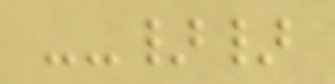--}}
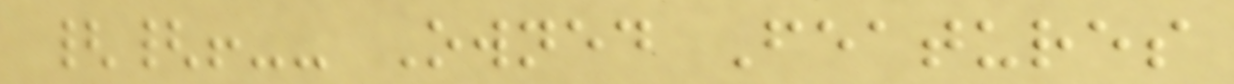{{!-- Owned Features
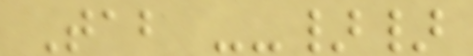Tab --}}
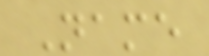Name
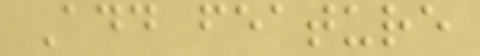Add feature
